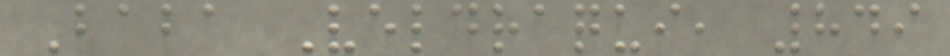Baba Veldraqui, 849
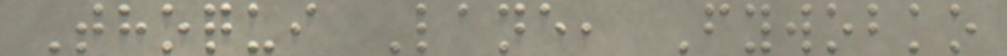Thoqui Lane, Fywobko
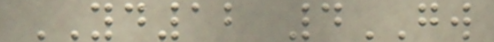YD12 4GW
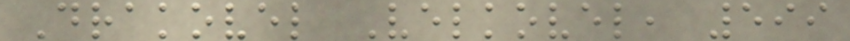Drakovel Velkovel, 599
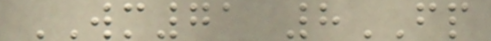WM71 8FP
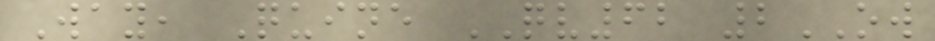Way, Quine QV62 2OW
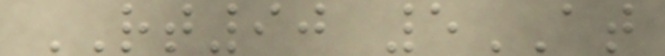RT90 5AT
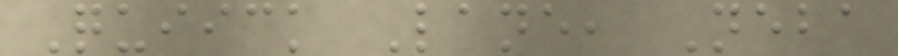Quiick Lane, Neba
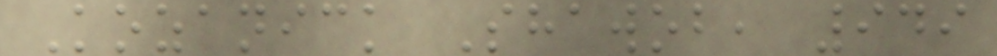Kozanick Shawob, 949
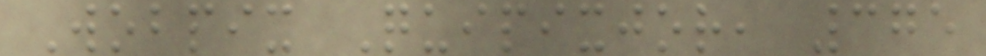Wobpix Quipixjor, 375
